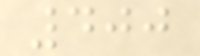400
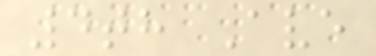4th Ave
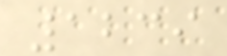1239
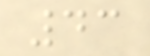43
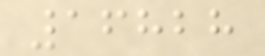16828
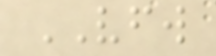VFW
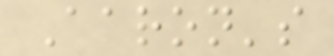Aaron's
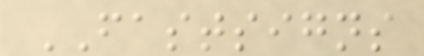FASTSIGNS
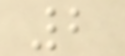2
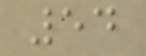54
